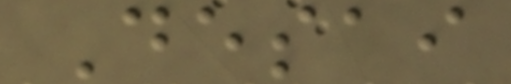Desai
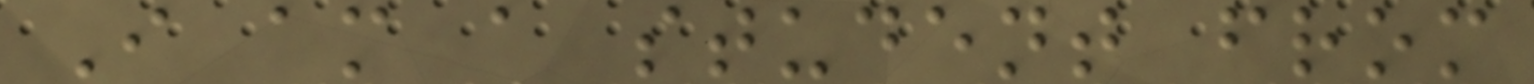I am a student from
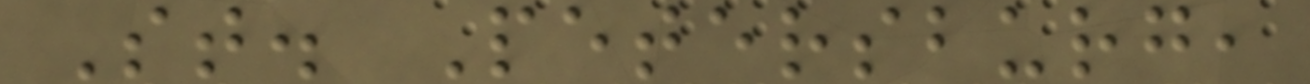St. Petersburg,
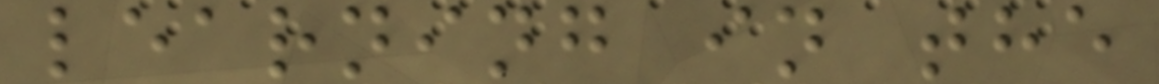learning in the
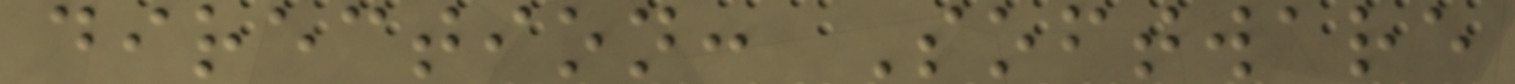direction: Software
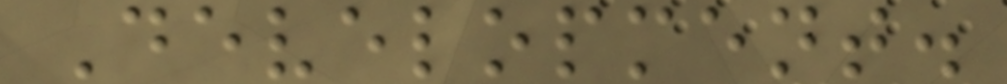Development.
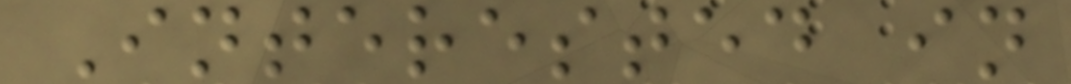Interested in
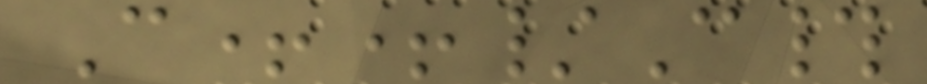C++/C#
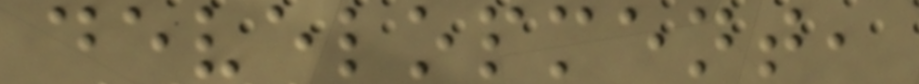development,
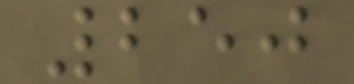250
